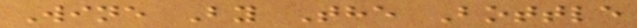Wine By The Bottle
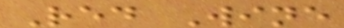Red Wine
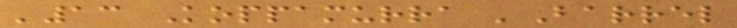'13 Koppamurra 'Barrel
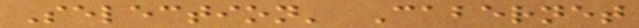Selection' Cabernet
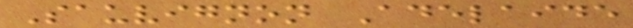Sauvignon Adelaide
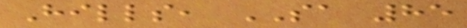Hills, SA 85
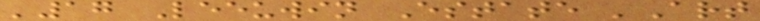'17 Leeuwin Estate 'Art
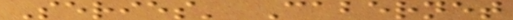Series' Cabernet
